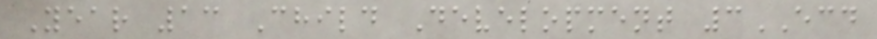Year 13 Child Development 3ECD
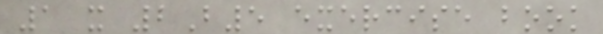1 x 2B5 exercise book
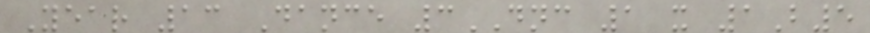Year 13 Dance 3DNC 1 x 1B5
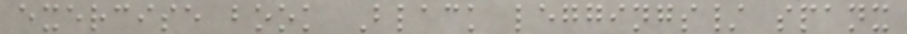exercise book Black leggings/ spanx
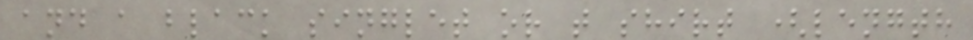and a black singlet or t shirt (length
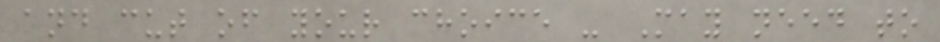and cut of your choice - May need to
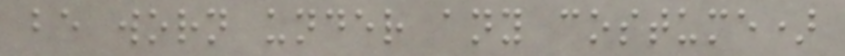be worn under any costume)
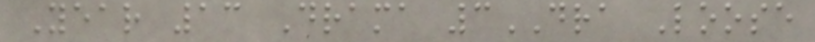Year 13 Drama 3DRA Loose
